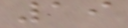19
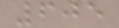605
